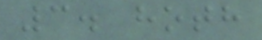3. hoth
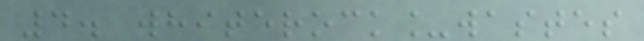4. whiterock_wastes
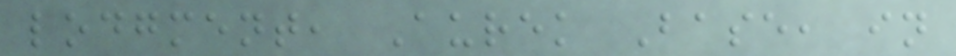lodgment, Aurek Base, in
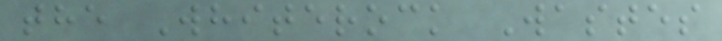the Whiterock Wastes
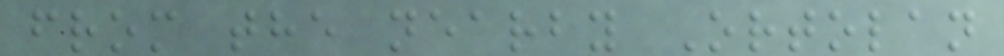from the nearby Ortolan
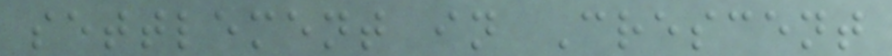settlement in Crescent
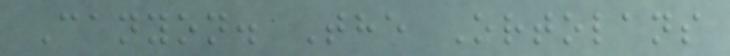Canyon. The Ortolans
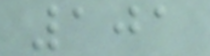101
